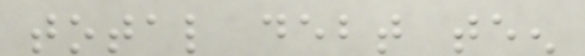total debt teen
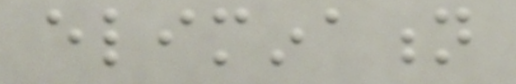elimination
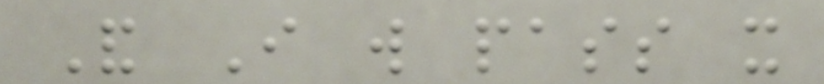And I will pass it
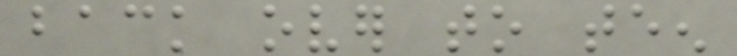back over to teen
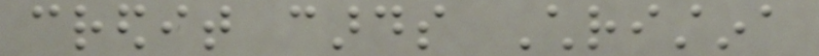credit cards Christina
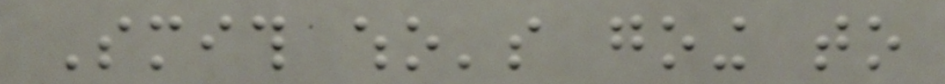Smith who's going to
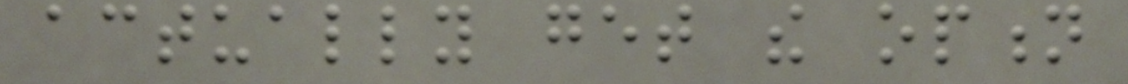actually get the option
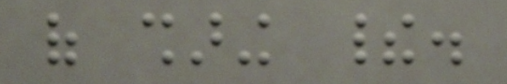of sharing their.
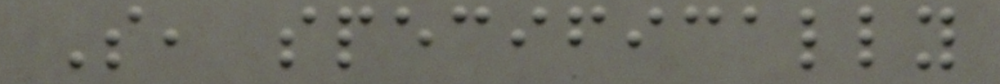So, specifically
